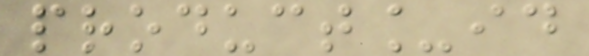product_id
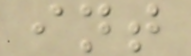int
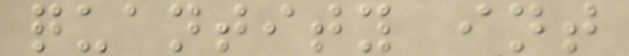quantity int
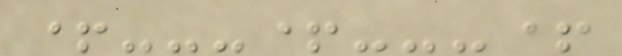+---+---+
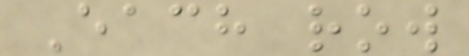Each row
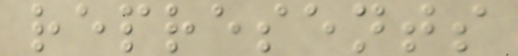represents
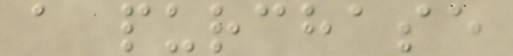a purchase
